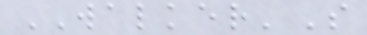WALKER'S
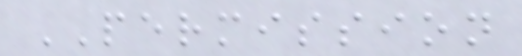PERMISSION
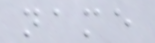name
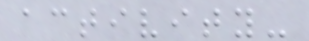activity-
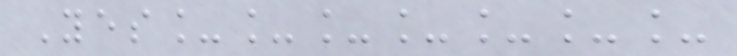Yes_______
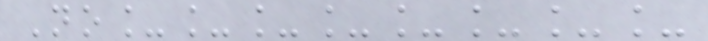No________
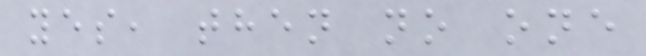yes, then no one
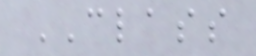CLASS
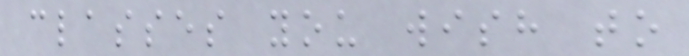classes you wish to
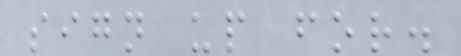sign up for.
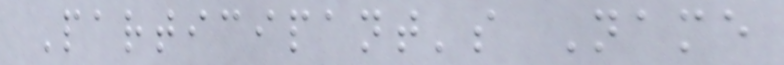Participant's Name
